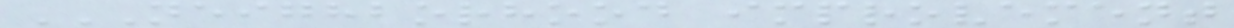NEIGHBORHOOD IMPROVEMENT
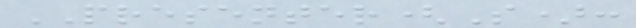PRESENTER(S):
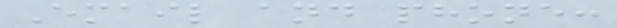Email and phone:
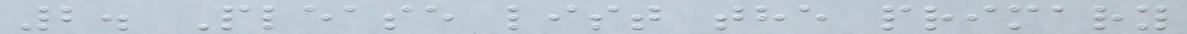2. Please list the primary
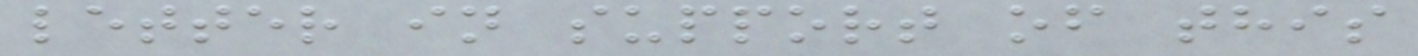letter in support of this
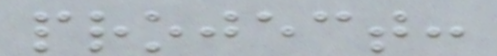project:
